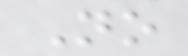No
